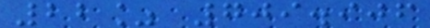22% 709.906
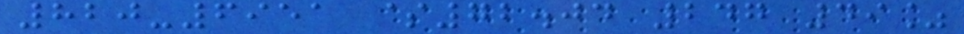820-6951 $72.04 247 49%
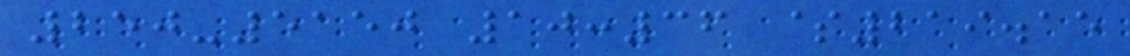250-5150 10:36 $219.15
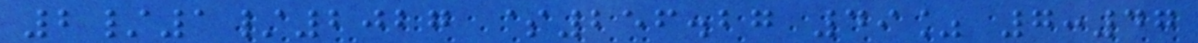2/1/2027 $256.27 49% 7:47
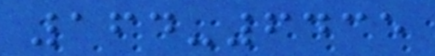164-6435
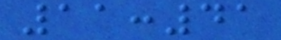11:41
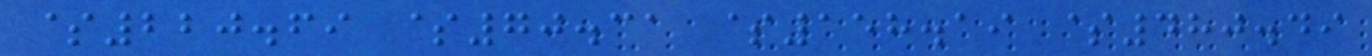$220.69 $70.31 $158.19 $480.49
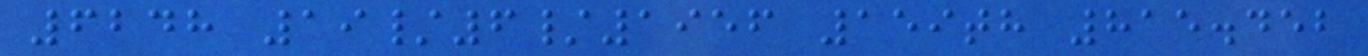6248 19/6/1956 159th 815.452
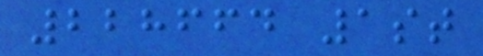228664 1st
